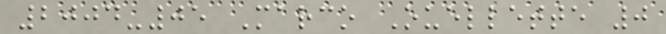2004-05 Marco Ouellette 0
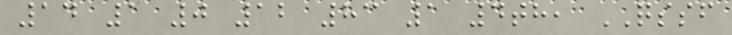14 1 0 12 83 1 4th, QSSF
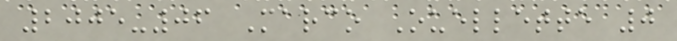2005-06 Marco Ouellette 0
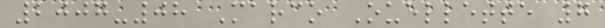2007-08 Marco Ouellette 7
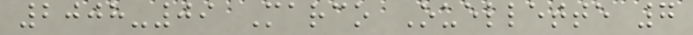2008-09 Marco Ouellette 7
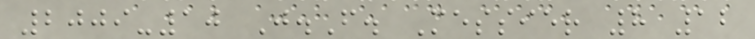2009-10 J.F. Messier 8 12
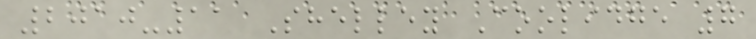2010-11 Shelley Coolidge 7
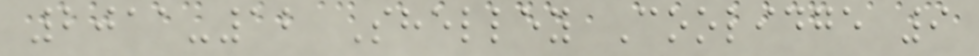2011-12 Shelley Coolidge 9
